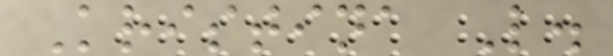Kristina L.
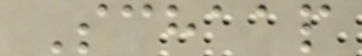Schaap
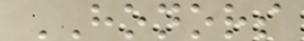HONORS
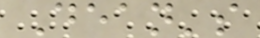Dean's
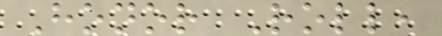Honor Roll,
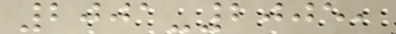2001-2005,
